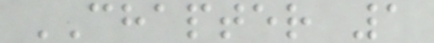CHAPTER 1
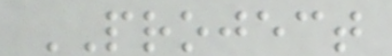PROJECT
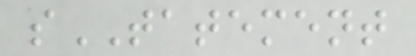sTATEMENT
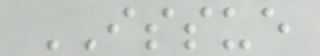ISSUE
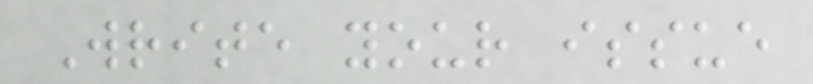Write your issue
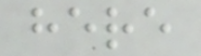here
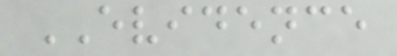EVIDENCE
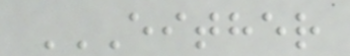EITHER
